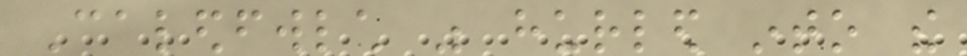Caledfwlch was hurled into the
